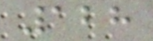128
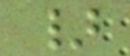}
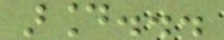around...
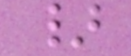}
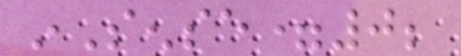inSense=0;
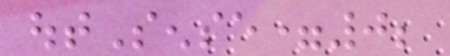outSense=0;
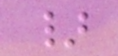}
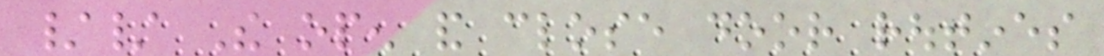// The open and close door routines
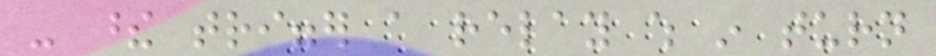- these trigger a relay which in turn
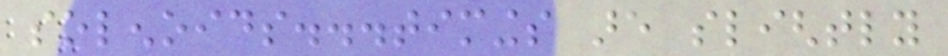solenoids...timings are slightly
